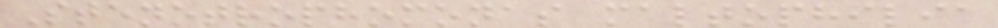Stenotrophomonas maltophilia
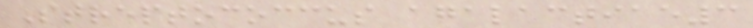Streptococcus agalactiae3
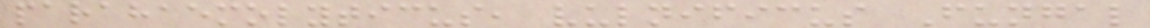parahaemolyticus, vulnificus Fungal
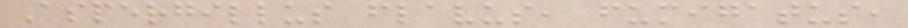Aspergillus flavus, fumigatus,
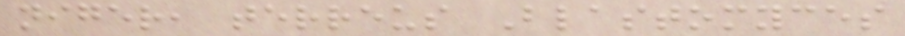niger, terreus Blastomyces
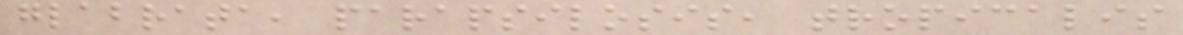glabrata, parapsilosis, tropicalis
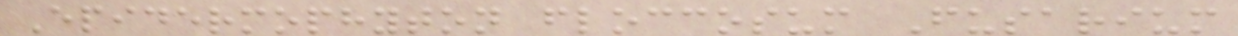Epidermophyton floccosum Fusarium
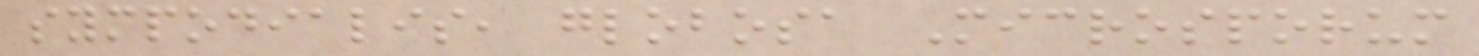sympodialis, globosa Microsporum
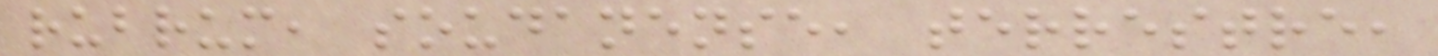rubrum, soudanense, terrestre,
